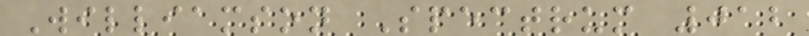Williamson Spectrum 012
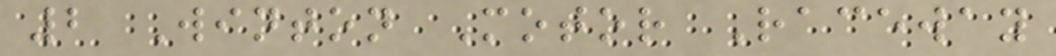2 Winton Motor Raceway
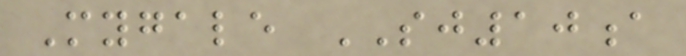Mygale SJ10a
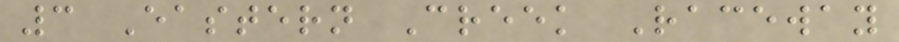3 Eastern Creek Raceway
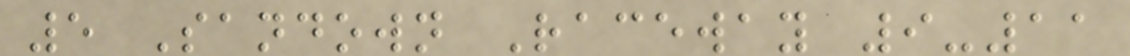5 Sandown Raceway 9-11
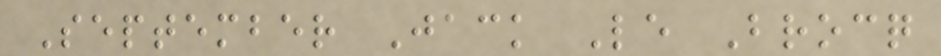September Jack Le Brocq
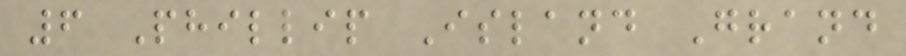6 Phillip Island Grand
